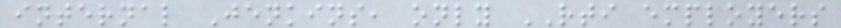internal Jenkins, only RTI employers
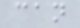can
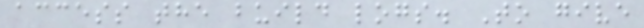access the build logs. To give
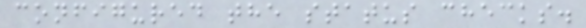configured the status checks.
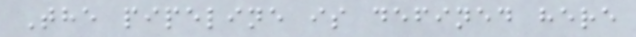The pipeline is defined here
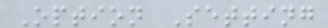Option Setting
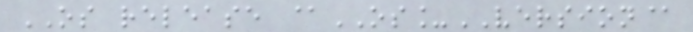OS release @OS_VERSION@
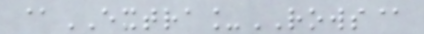@EXTRA_ROWS@
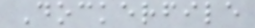Dockerfile
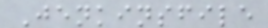Jenkinsfile
